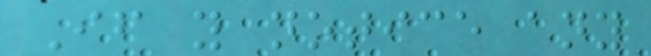If you notice any
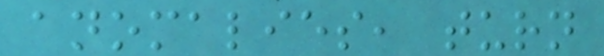anomalies, turn
